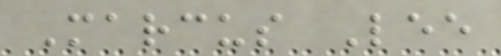Marcus Lee
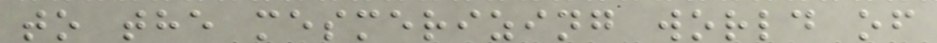to the mesmerizing world of
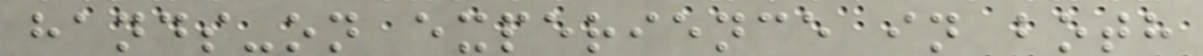hands-on experience in both
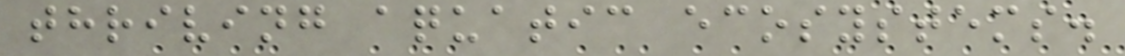thriving aquatic ecosystems.
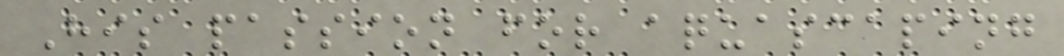His passion for aquascaping
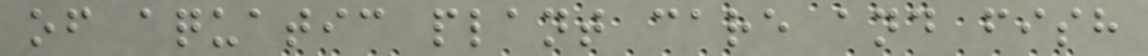of aquatic plant care and fish
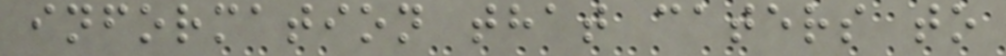information that caters to
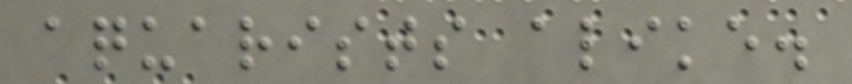aquarists alike.
